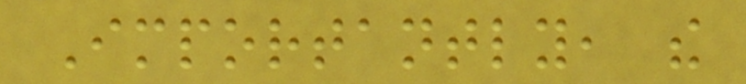Importantly, the
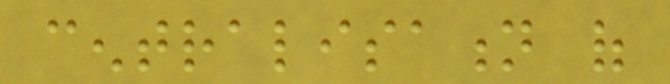centralisation of
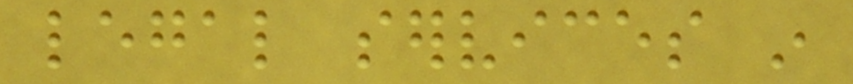legal services in
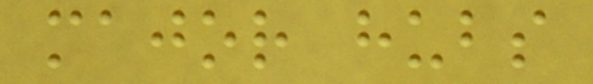major hubs
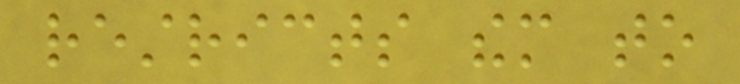restricts them to
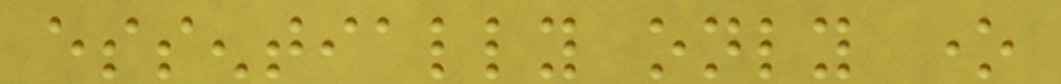essentially only one
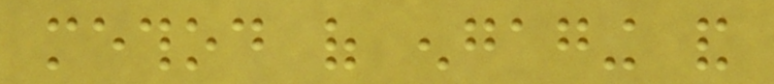method of engaging and
